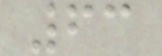63
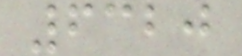6320
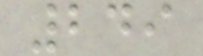249
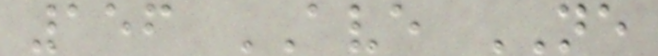156 AVE NE
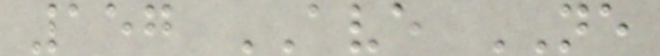157 AVE NE
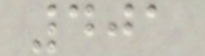401
